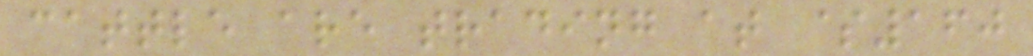cattle are trading at $160
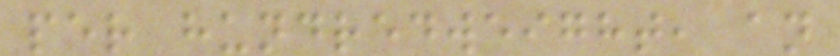per hundredweight, an
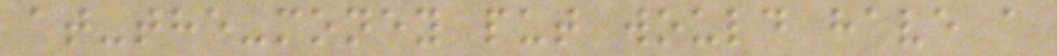at-the-money put would have a
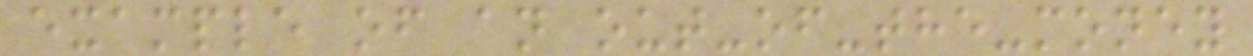example of an out-of-the-money
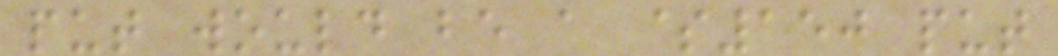put would be a $150 put
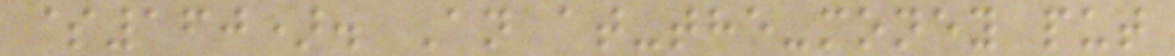$160). An at-the-money put
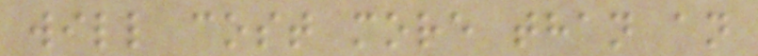will cost more than an
